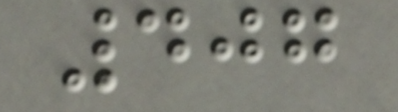407
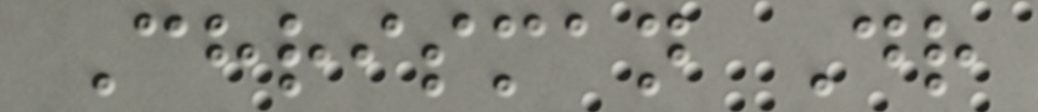Chrisman Dr
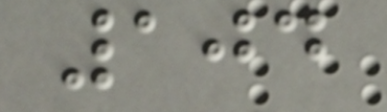104
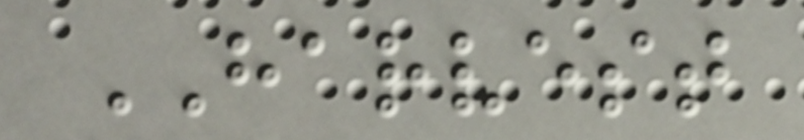HARVEST
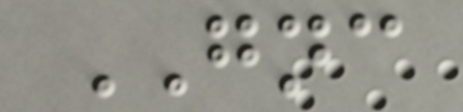GNC
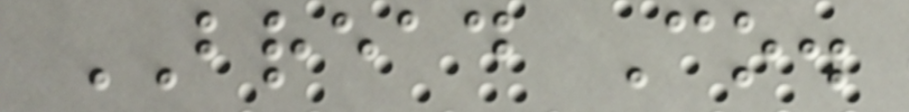BREAD Co.
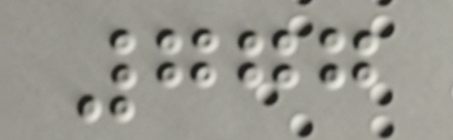777
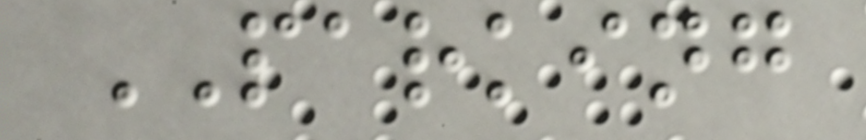PARKING
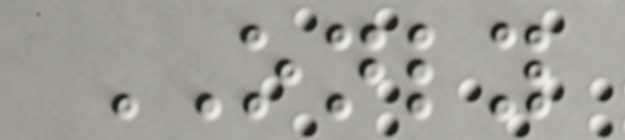ONLY
